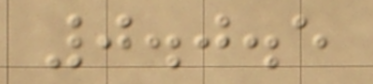0.0.5
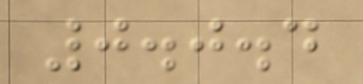0.0.4
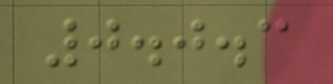0.0.3
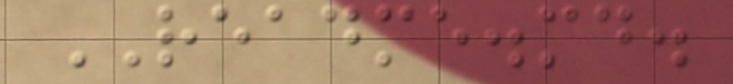README.md.
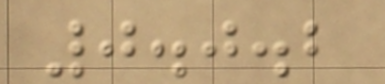0.0.2
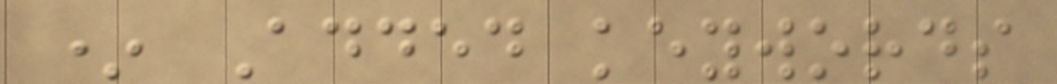* Added keywords
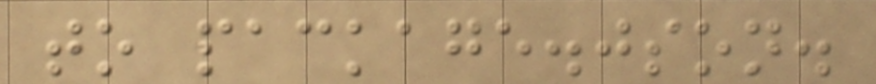to package.json.
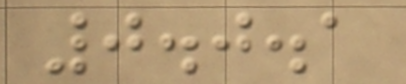0.0.1
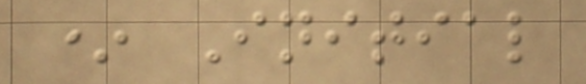* Initial
